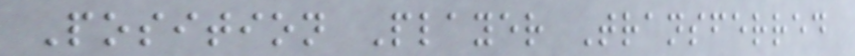Position Player Transferred
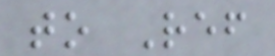to Ref
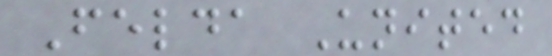Felda United
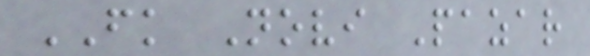FK Novi Pazar
